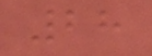28
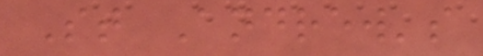St Andrew's
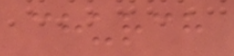church
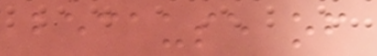because of
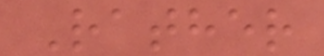Rather
